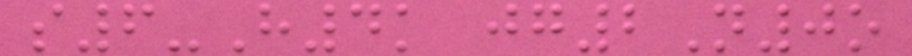s6-H4k jg2N0o
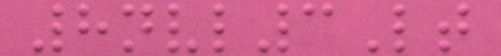8nvl3Lt
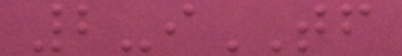2-iTF
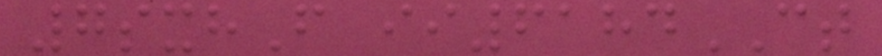7sxhF ii6184CT
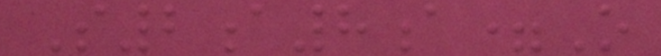S2a8a=O
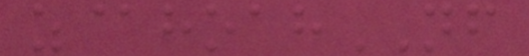z@hoahNF
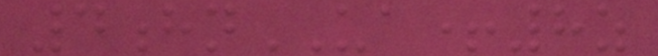4hnUA+8z
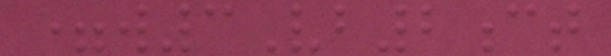=w3Vb2ct
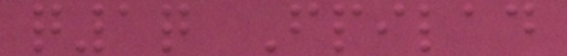q1q Fpilad
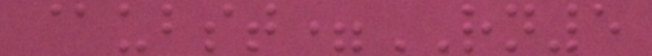@ubst=RN5
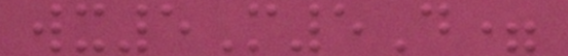wx5M5D=
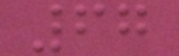67
